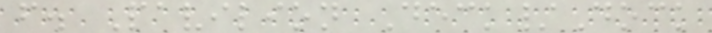f. Pavilion Deck/Dock
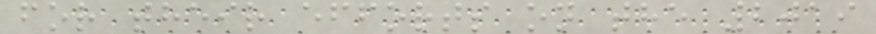for their efforts on the 2019
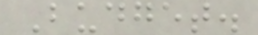Budget.
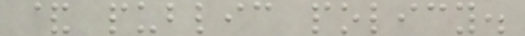& public policy.
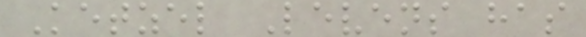Ketzel Levens has
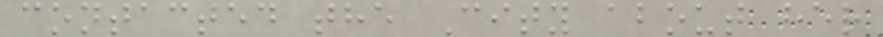contacted the City about her
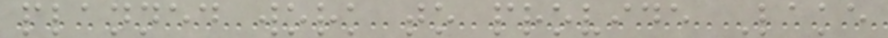planned work to provide Lake
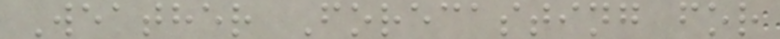Weather Forecasting for
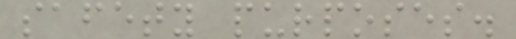safety purposes.
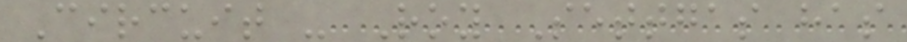Circuit - Roy Settgas has
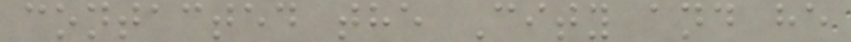contacted the City and he
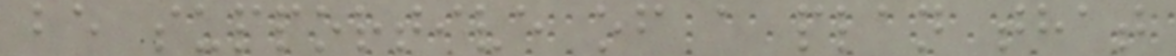be supportive of a plan that
